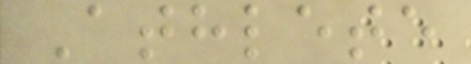Athlete
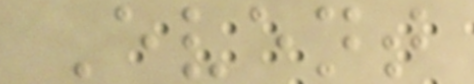Event
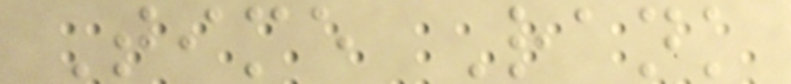Time Rank
